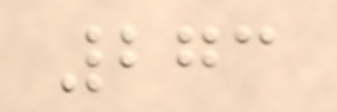273
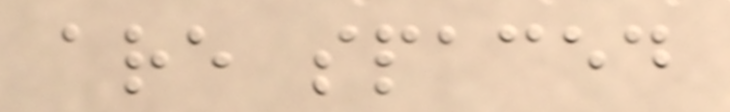are spaced
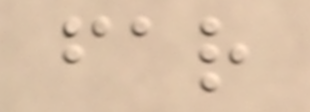far
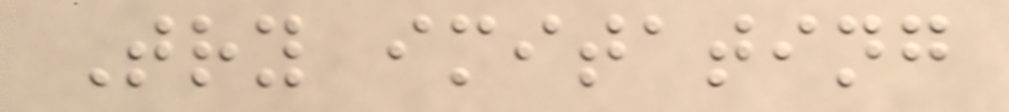Try imitating
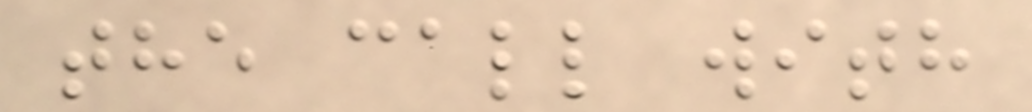the call with
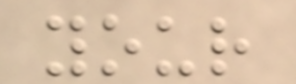your
